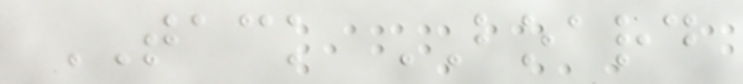TACK BOARD
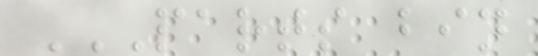PARTS BIN
